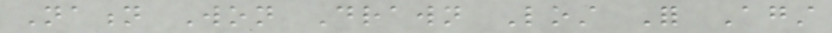Nation Won Drawn Lost For Against
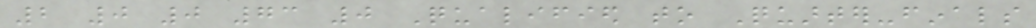2 0 0 73 0 Qualified to Quarter-finals
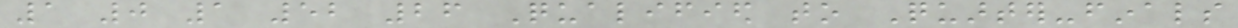1 0 1 52 26 Qualified to Quarter-finals
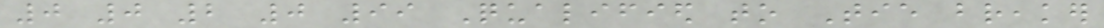0 0 2 0 99 Qualified to Tie breaker
